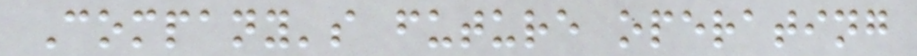Company's future operating
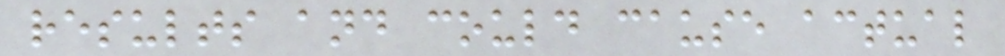results and could cause actual
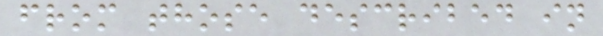from those described in
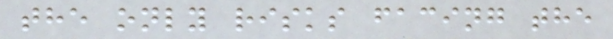the only risks facing the
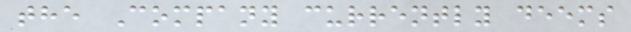the Company currently deems
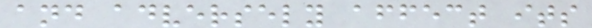and adversely affect its
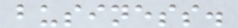business.
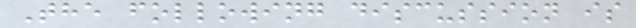The following discussion is
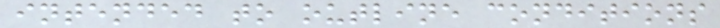intended to outline conditions
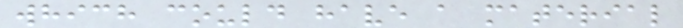which could have a material
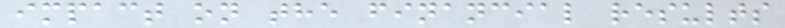impact on the financial results
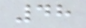48
